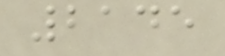2145
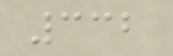332
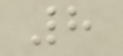8
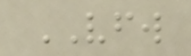VFW
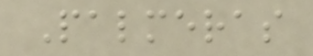Palmeras
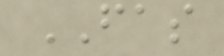FAS
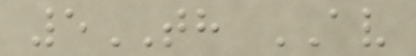5TH AV
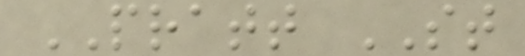PRATT ST
